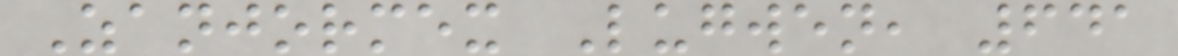Zanjormex Lugwen, 641
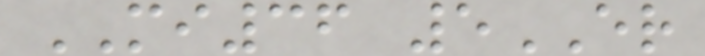MI36 5ER
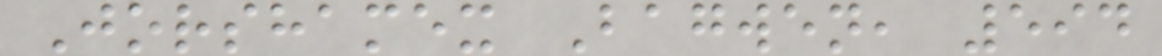Jorshamex Bagwen, 594
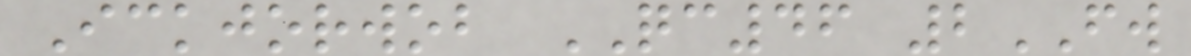Ickjorwob QC46 2FW
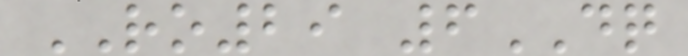RO29 6DQ
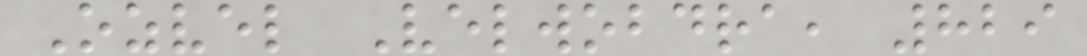Ozvel Velwobdra, 829
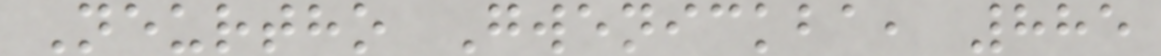Neurtho Gwenickba, 885
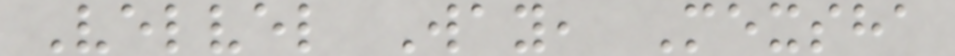Velvel Way, Mexsha
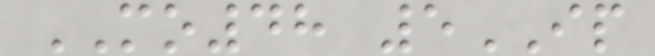MO48 5IP
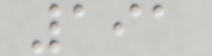191
